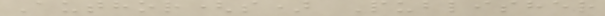Author(s) Publisher
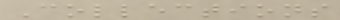Collections
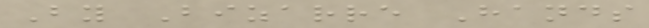By Bizarre Hands
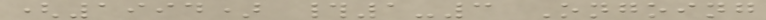(1994) #1-3 Ongoing
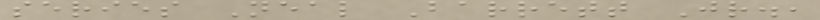series Neal Barrett Jr.,
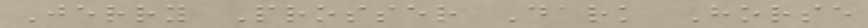Jerry Prosser Dark Horse
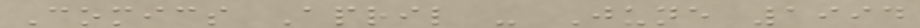Comics April - June 1994
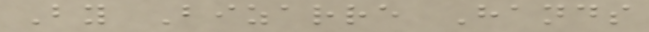By Bizarre Hands
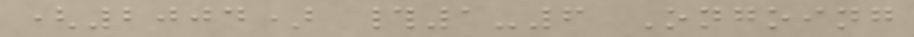(2004) #1-6 Ongoing
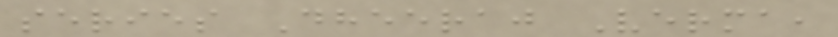series Dheeraj Verma,
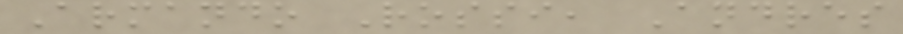Armando Rossi, Andres
